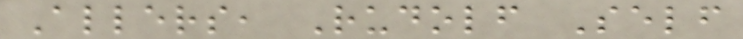Allers, Rudolf Self
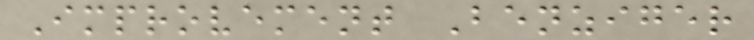Improvement Benziger
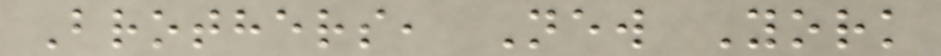Brothers, New York
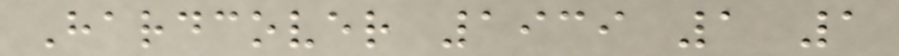Hardcover 1939 1 1
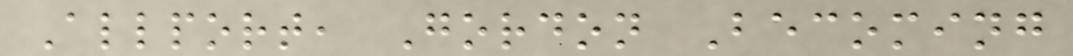Allport, Gordon Becoming
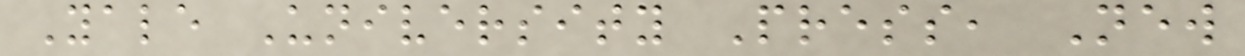Yale University Press, New
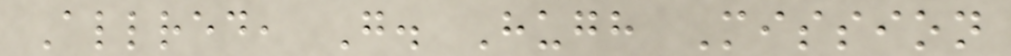Allred, G. Hugh Mission
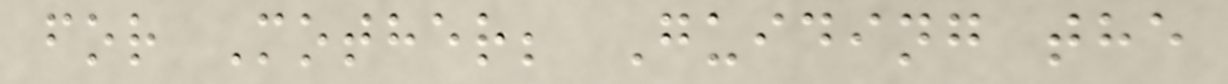for Mother; Guiding the
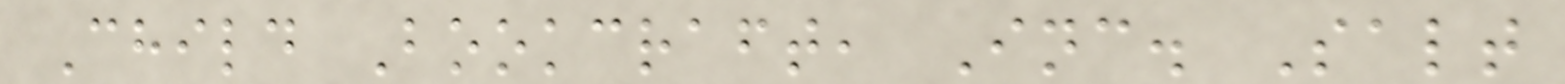Child Bookcraft, Inc. Salt
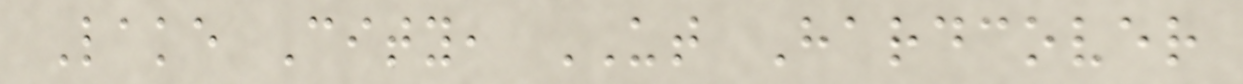Lake City, UT Hardcover
